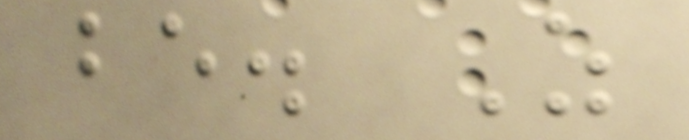be. As
